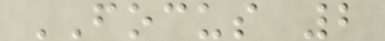FOCUS 2
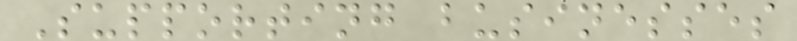Supporting businesses
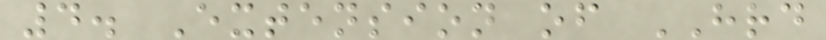4. Extension of HRD
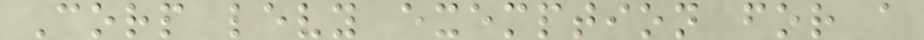Corp levy exemption for a
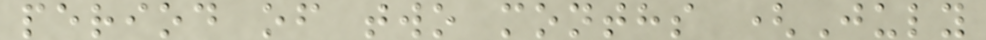period of two months (July
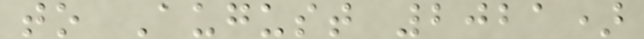to August 2021)
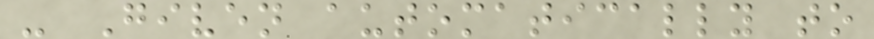- Given automatically to
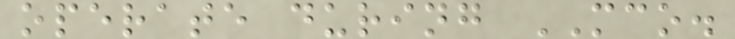operate during MCO.
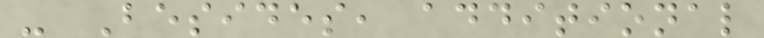- Besides, additional
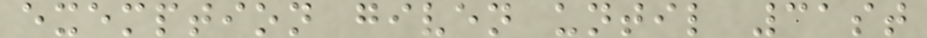exemption given until 31st
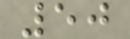50
